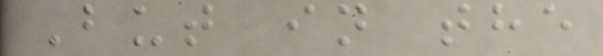But in the
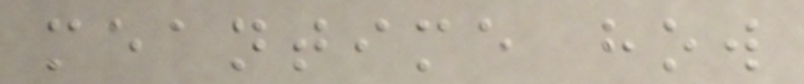meantime how
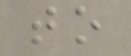to
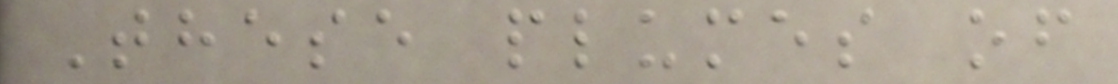These plumes of
